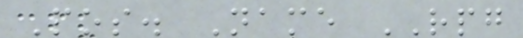Pos. Name RPG
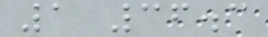1 36.3
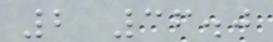2 36.0
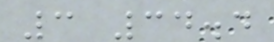3 34.4
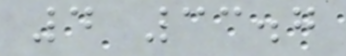4 33.7
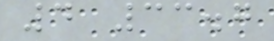4 33.7
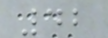42
